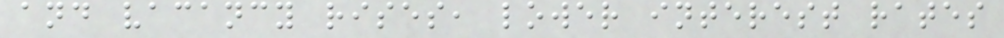and vacancy rises, lower interest rates
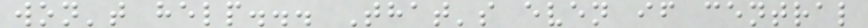won't help... That's even if central
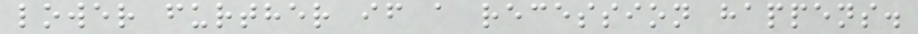lower further if a recession happens.
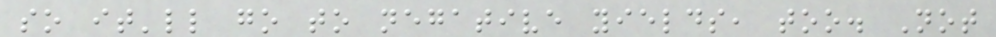so it'll go to negative yields, too. Not
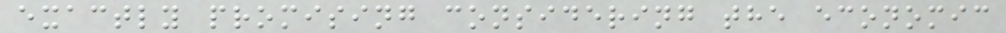exactly promising considering the economic
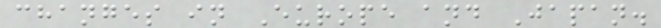changes in Europe and Japan.
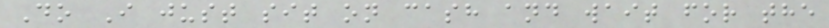Do I just sit on cash and wait for the
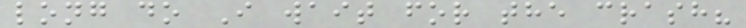long do I wait for the crash?
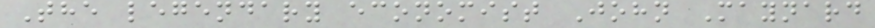The legendary economist John Maynard
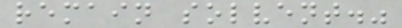remain solvent."
